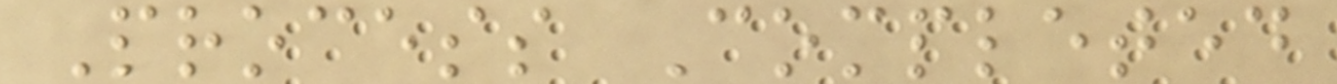Process Completed
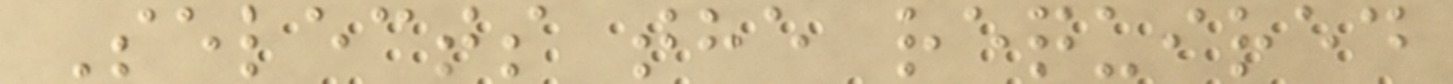Selects the required
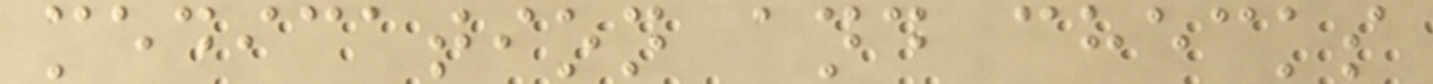medication and checks
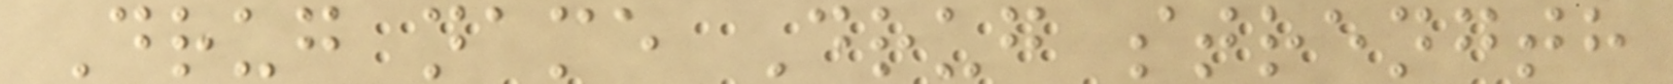Drug name Drug strength
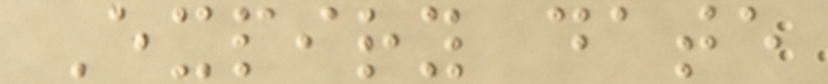Expiry date
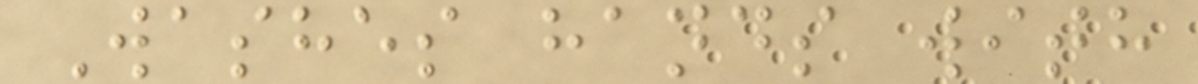Washes hands with
